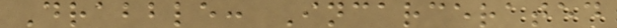Drabble: Incarcerated
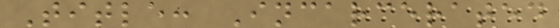Title: Incarcerated
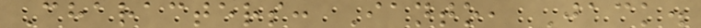Characters: Ianto, Jack.
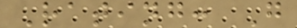Rating: G
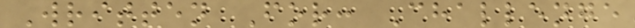Written For: Challenge
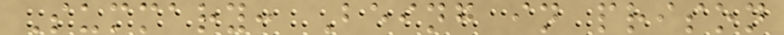Summary: Being in prison
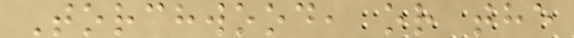Torchwood, or the
